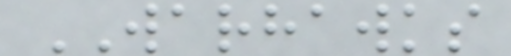WARHAWKS
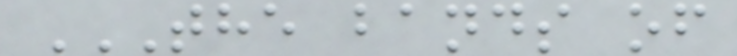THE BANDS OF
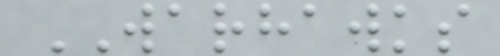WARHAWKS
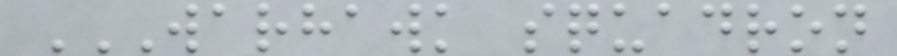WARHAWK SQUADRON
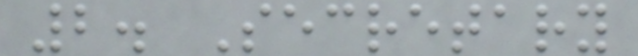2. Secretary
